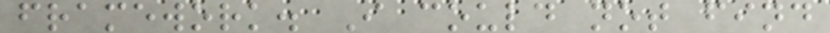framework. I could not find
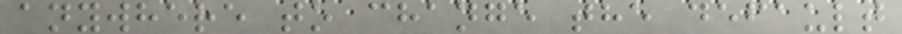anywhere to change the default
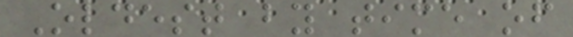Oldest by time of
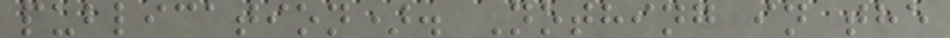publication). Nothing in the
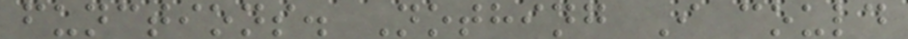functions. Nothing I could
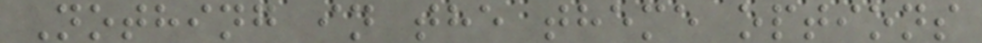Nothing in the theme options
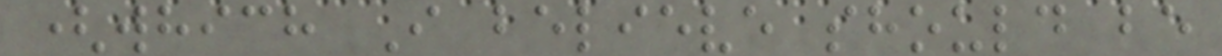(which I believe should be
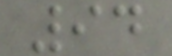94
